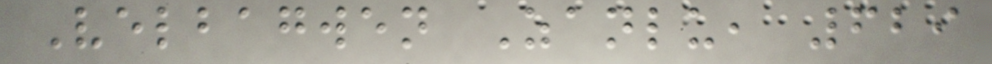Velbagwen Zanlu, 629
